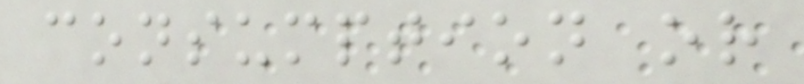consumption or
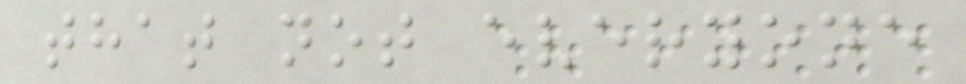that not everyone
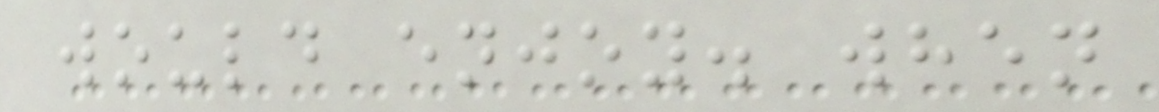would enjoy. when
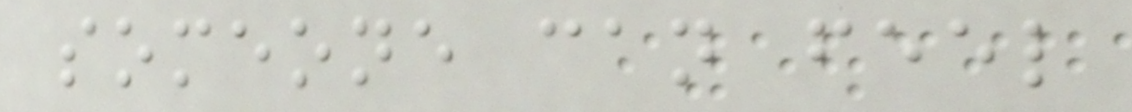someone can feel
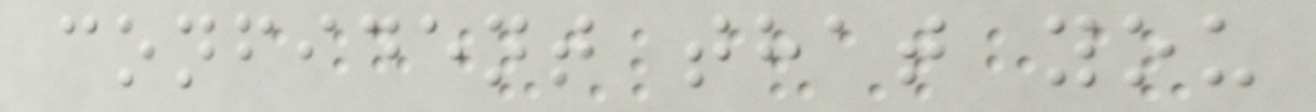confident that you
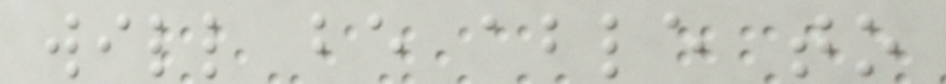will be able to
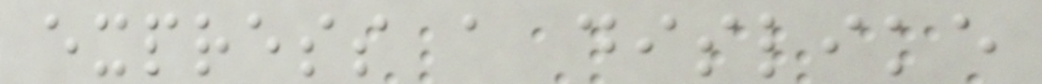express a dislike
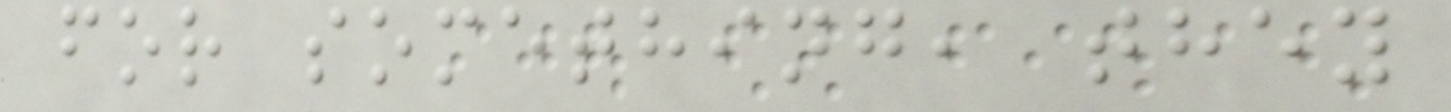for something, they
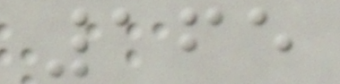165
